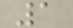1
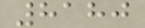8180
